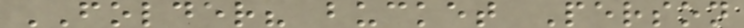FOLDER? bucket Person
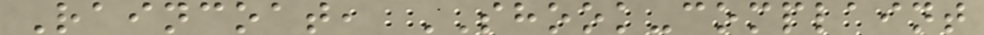Raincoat, SHOOK-complaint
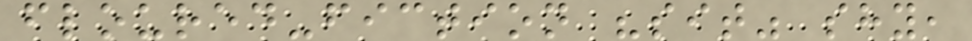floured-fiction "sit" shy,
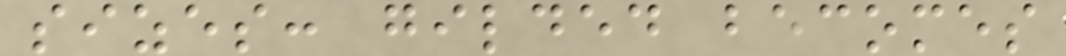sizes: gilded becomes
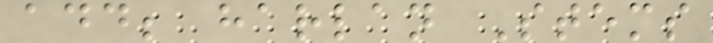add; harlan Stems
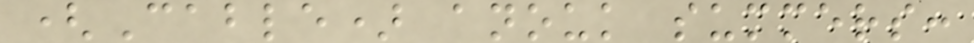(Cable) anouk summers:
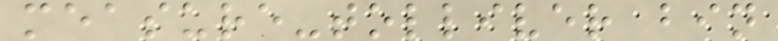measure-tolliver bin
